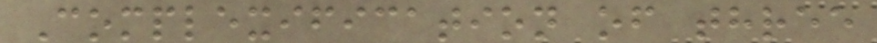Complexification of three
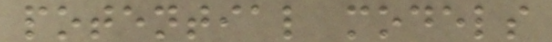potential models
